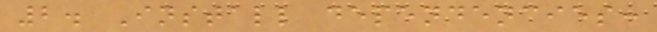2. Install dependencies:
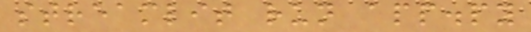streamlit run app.py
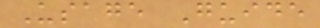Usage Guide
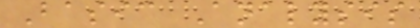Basic Analysis
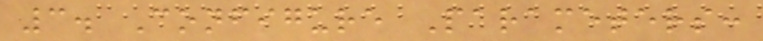3. Configure Parameters:
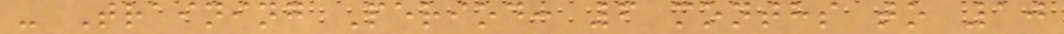- Training Period: 6 months to 10
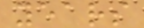years
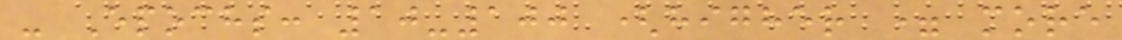- Epochs: 10-100 (higher = more
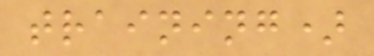training)
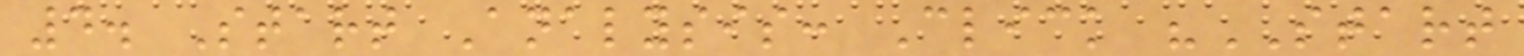4. Start Analysis: Click "START
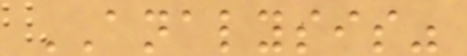ANALYSIS"
